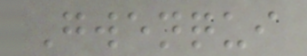Gwenqui
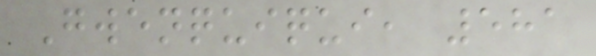Gwenquiqui, 581
